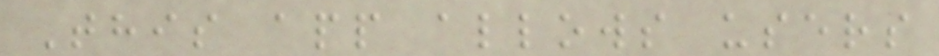This app allows users
